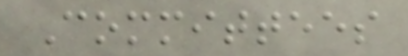Committees
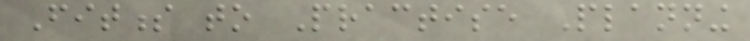Fitness to Practise Planning
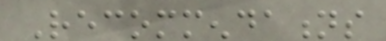Recommendations
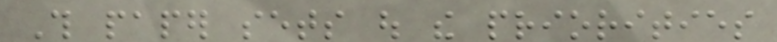This paper sets out the priorities
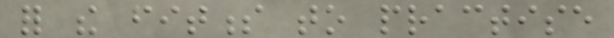for the fitness to practise
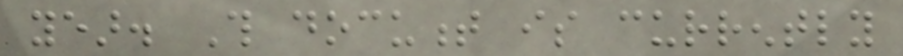year. This document is currently
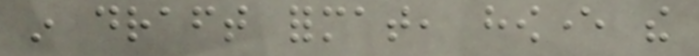in draft format, however the
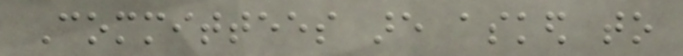Committees are asked to
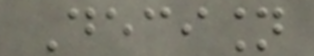Decision
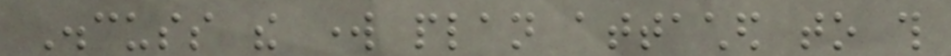Discuss the work plan attached to this
